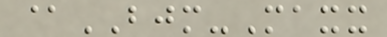@BJM-Maxx
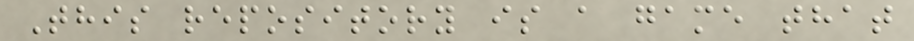This repository is a game that
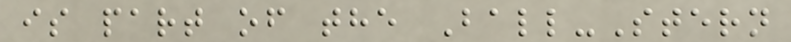is part of the Ball-Stern
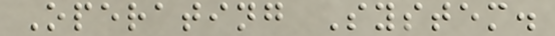Operating System.
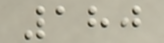180
